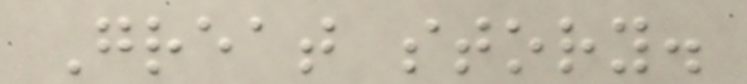Great story.
